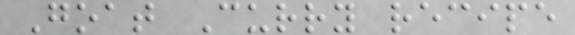Goat Curry recipe
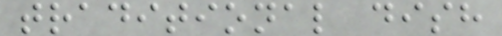traditional dish
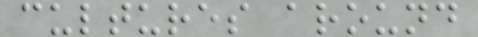cultures around
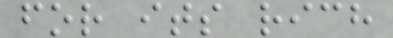for its rich
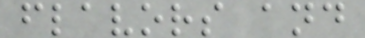flavors and
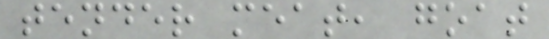tender meat, goat
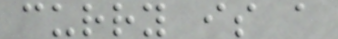curry is a
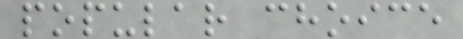popular choice
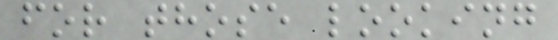for those looking
